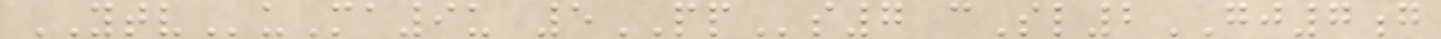YTVuMa9u 5PPs7 cSl2GJ7g
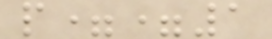p==1
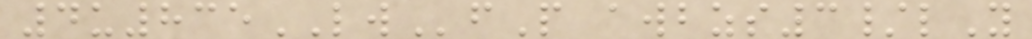4u835LWfP awbzs3/lY
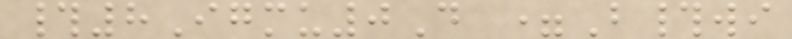#8Igmu0D =B#wi
